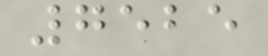7525
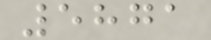5871
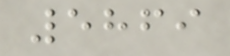5869
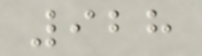928
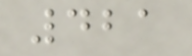421
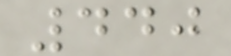440
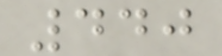440
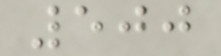500
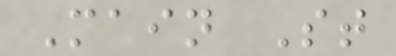Main St
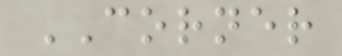CORNER
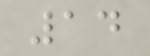14
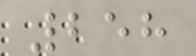258
